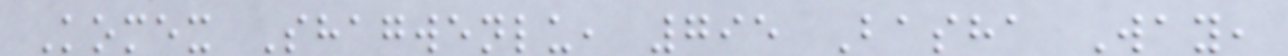Komex Shagwenlu, 795 Basha Way,
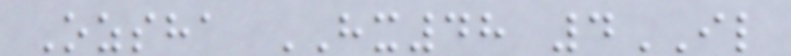Ozsha HX48 4IL
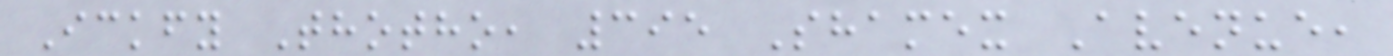Ickfy Thotho, 395 Shamex Avenue,
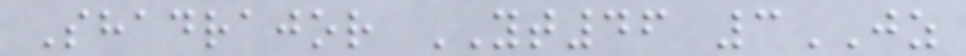Shadrajor YT46 3JZ
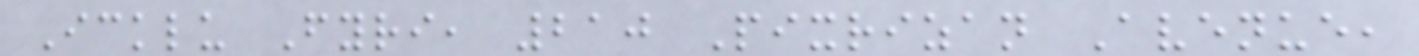Icklu Fyri, 210 Pixrizan Avenue,
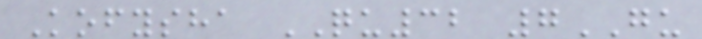Kofysha QU32 7GU
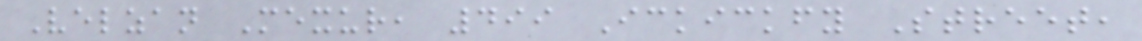Velzan Mexur, 499 Ickickfy Street,
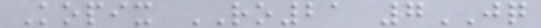Kopix RO21 7JQ
